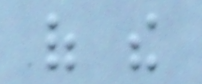of the
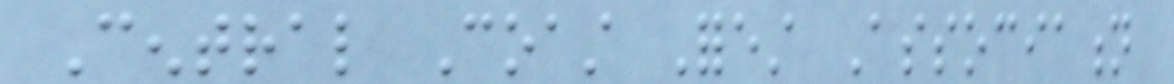Central Coast Forest Association
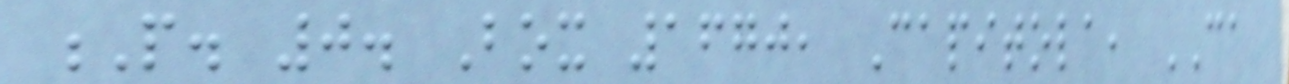P. 0. Box 1670, Capitola, CA
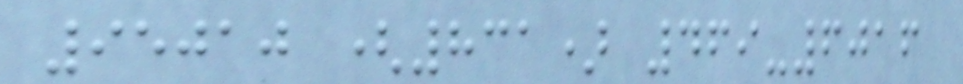95010 (831) 469-6016
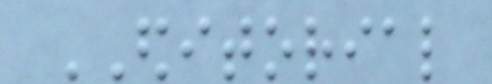EDITORIAL
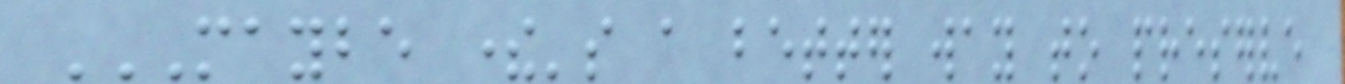MAYBE THERE'S A BETTER WAY TO PRESERVE
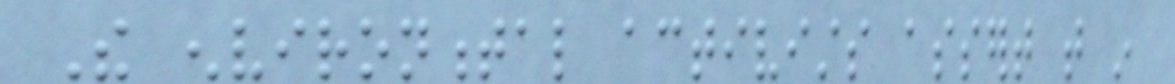The environmental activists assert that in
